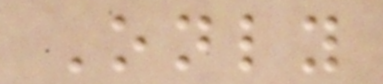Only
